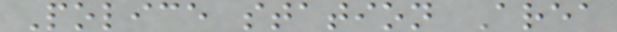Police station Area
